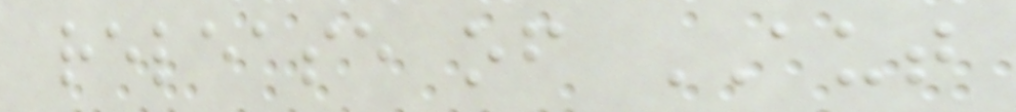release of AUT
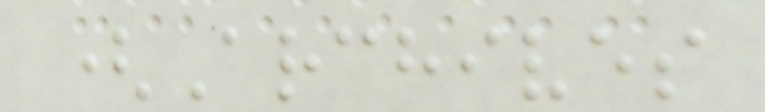(Archives
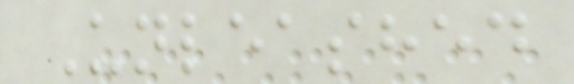Unleashed
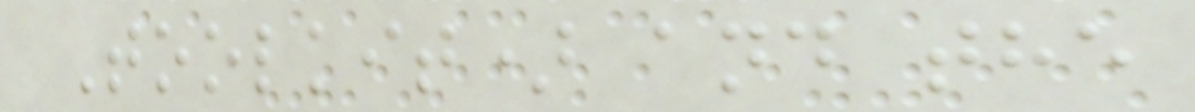Toolkit) and the
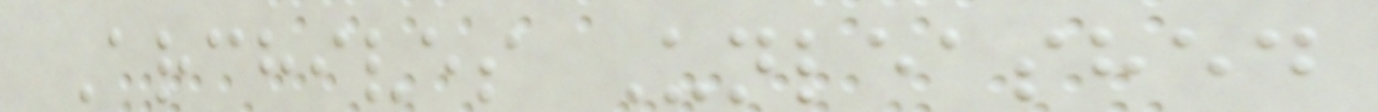Archives Unleashed
